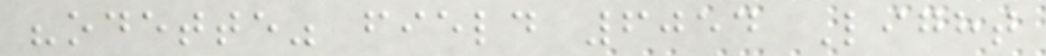"odette" field 6054 Light
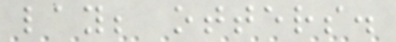lay; otters.
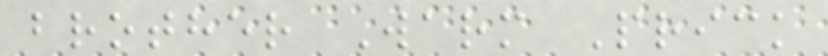brother Warm Prick
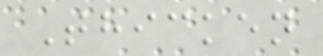Thicken
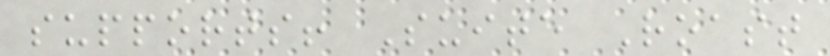supports! Suite Roast
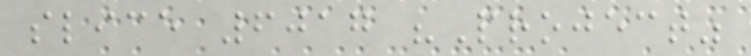slice 6017 "Project"
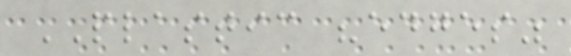PLASTIC "edges"
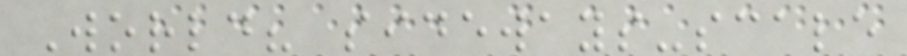World? sideways-scale
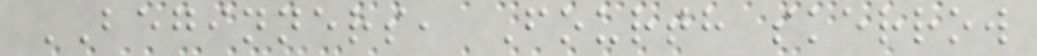BEGINNERS, Fourth skerrow
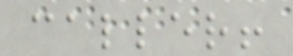caller!
